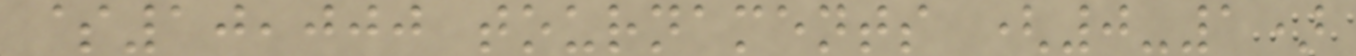$10,000 tournaments (0-1)
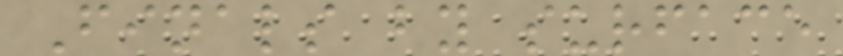Finals by surface
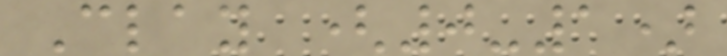Clay (0-1)
